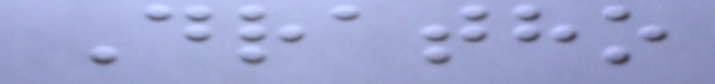Dratho
